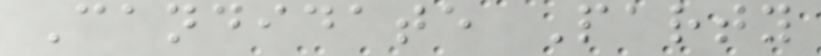Candidate Party
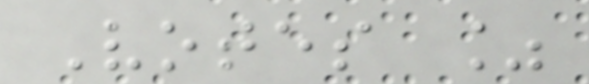Votes %
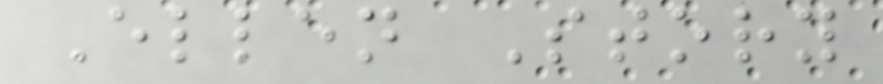Ellen Story
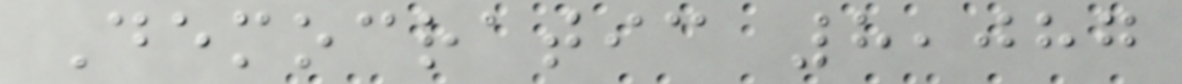Democratic 8,087
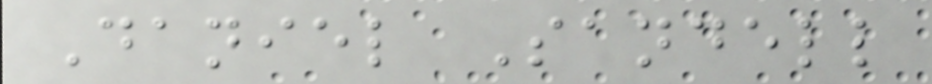Daniel Sandell
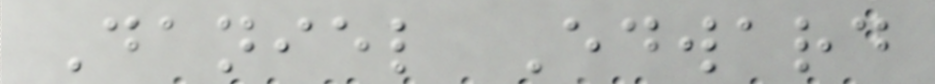Daniel Edward
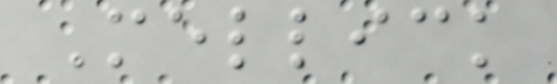Mellick
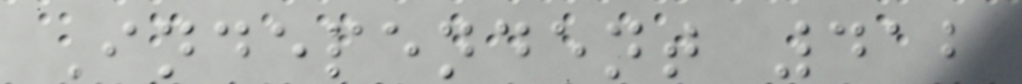Independent 412
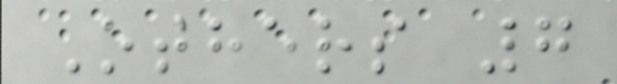Others 7
